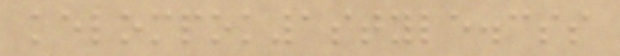kelompok1style.css
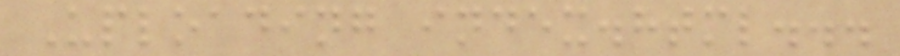Uploading index.html...
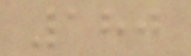180
